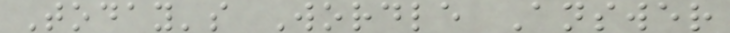Today's Wordle Answer
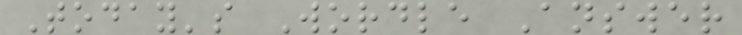Today's Wordle Answer
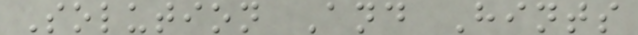Solution And Hints
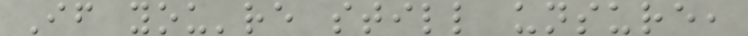If you're still unsure,
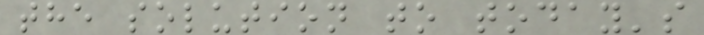the solution to today's
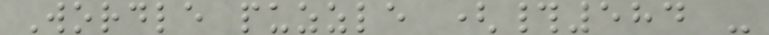Wordle puzzle (#584 -
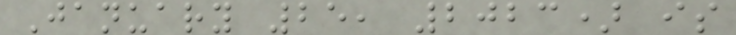January 25, 2023) is
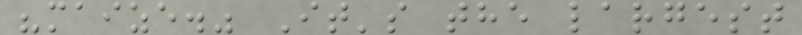"maize." It's the largest
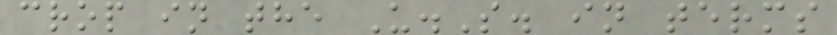crop in the U.S. in terms
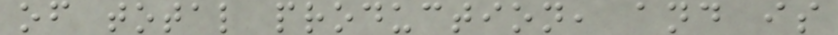of total production, and is
